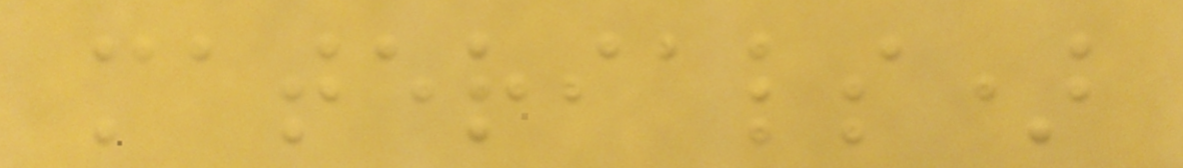materials)
